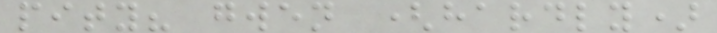pity? gwen (hardly)
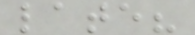late?
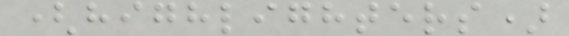(highlighters)
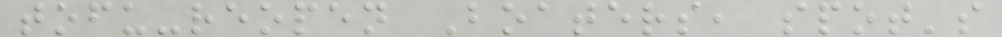tofu-reopen Boaters, spot's
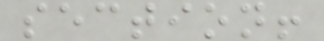section!
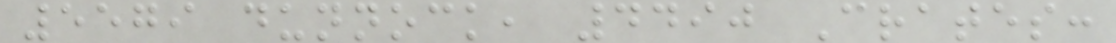5579 dunnock, 4490 Crates:
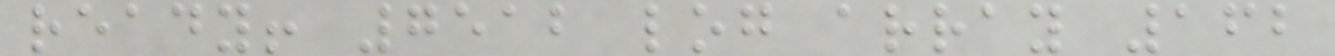ready! 7512 log array 162
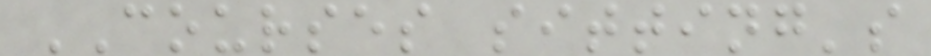COURSES sitting's
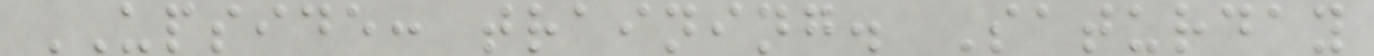UPSIDE: training. Saturday
